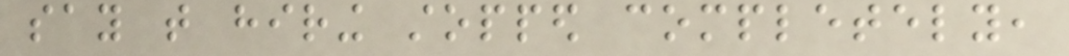say that hiring stopped completely,
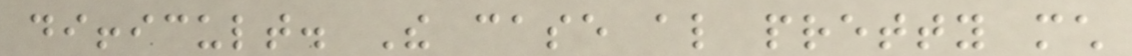difficult. The case also pretty much
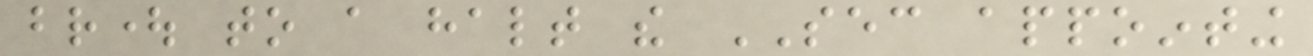brought to a halt the SEC appointing
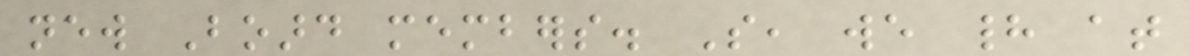new Board members. So, we had at
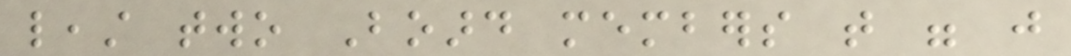least two Board members that were just
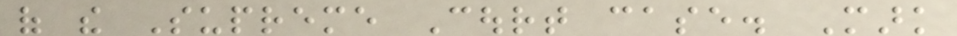of the Supreme Court case. Mark
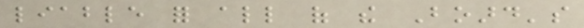liable for all of the Board's
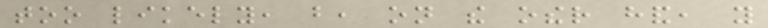too likely, but, on the other hand, you
